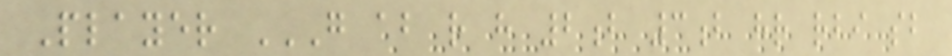Player G AB R H 2B 3B HR RBI SB
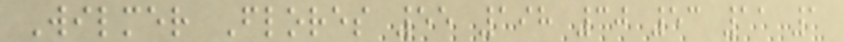Wilmer Flores 55 198 30 53 11 1
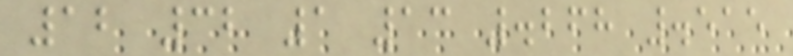12 32 1 13 .268 .515
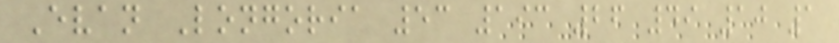Evan Longoria 53 193 26 49 10 1
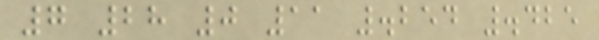7 28 0 11 .254 .425
